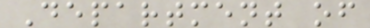Department of
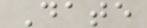Date
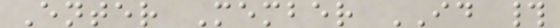Enter Member ID #
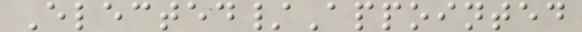Elected/Appointed
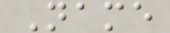Name
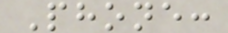Phone:
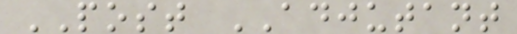POST ADJUTANT
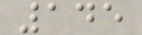145
